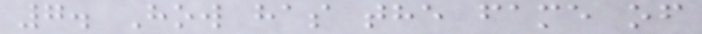7. How has the fame of
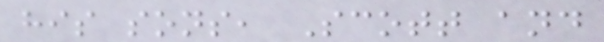his sons, Scott and
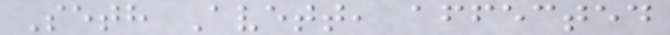Seth Avett, affected
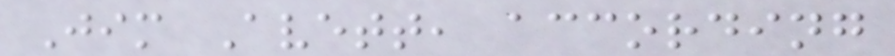Jim Avett, according
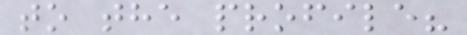to the profile?
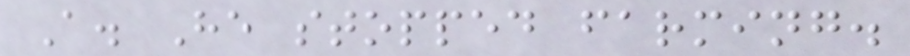A. He stopped farming.
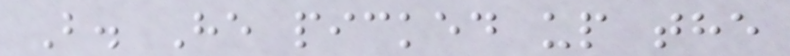B. He picked up the
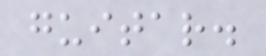guitar.
